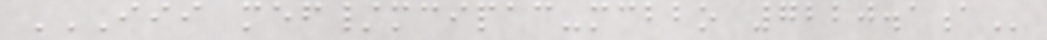III MEF/MCIPAC-MCBBO 7220.1A
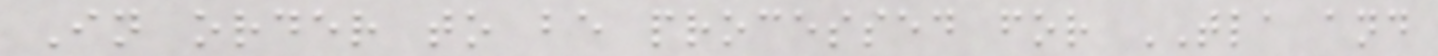In order to be processed for TLA and
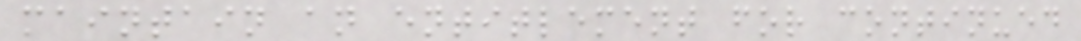maintain an entitlement for continued
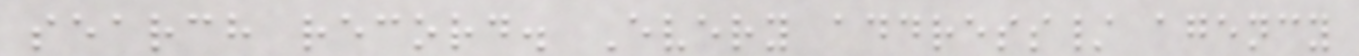search record. Every address/ agency
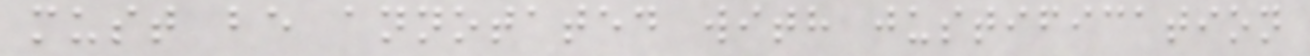must be annotated with justification
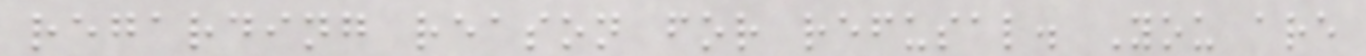regarding reason for refusal. You are
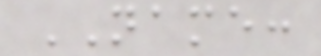NAME:
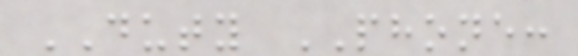DUTY PHONE:
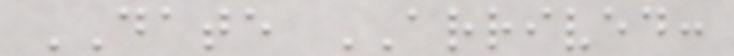DATE ARRIVED:
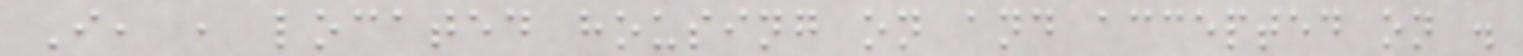I, , located housing on and accepted on .
